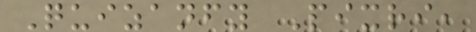Quizanfy Pixri,
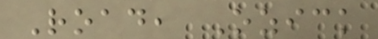Road, Ozick
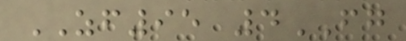ZF95 4FG
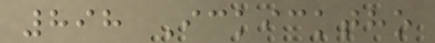898 Ickicktho
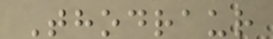Thodraur
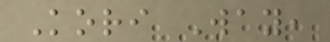Kori Way,
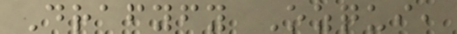Drafyfy Ozqui,
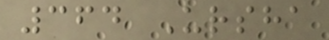364 Ursha
